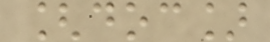[doc]
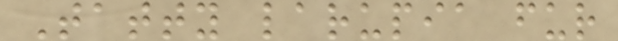Tatty larupia fur
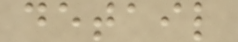detail
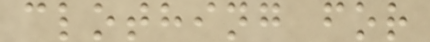clothing for
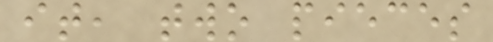it, two pieces
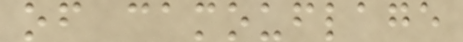of camouflage
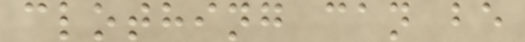clothing can be
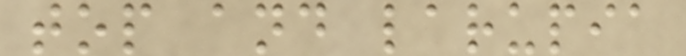top and larupia
